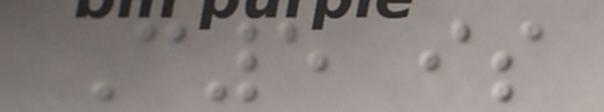C5 is
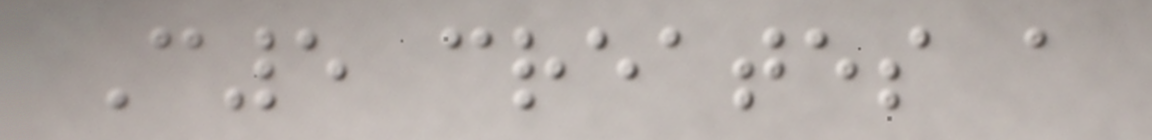C5 creates a
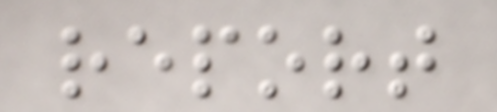report
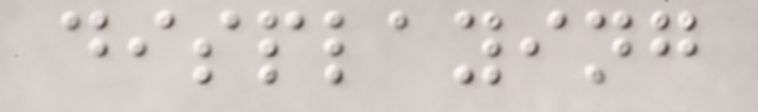displaying
